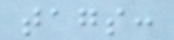tags:
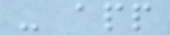- app
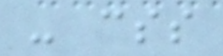- css
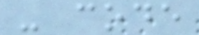- code
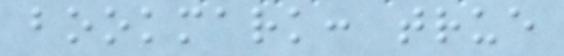bookmark: true
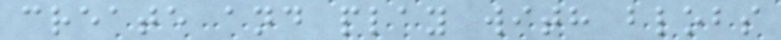create and play with blobs
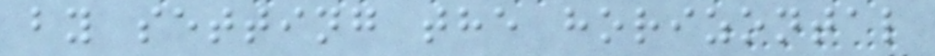by setting the horizontal
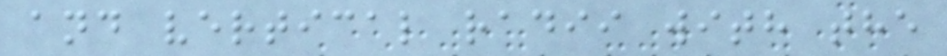and vertical radii with the
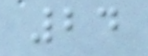24
